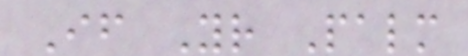If Your Palm
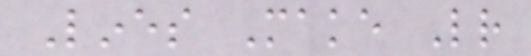Lines Make Letter
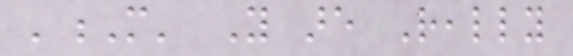'M' You are Really
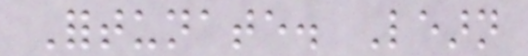Fortunate. Learn
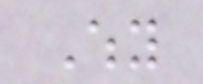Why
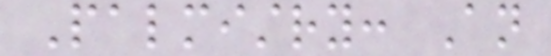Palmistry: An
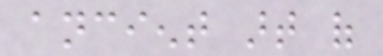ancient art of
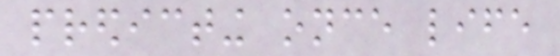predicting once life
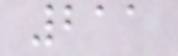211
